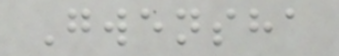Gwensha
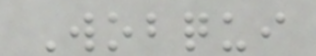Wobqui
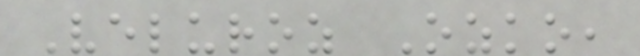Veluroz Ozko,
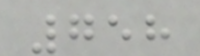758
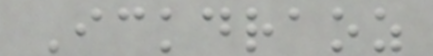Ickdraoz
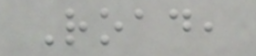Road,
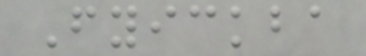Fyickba
